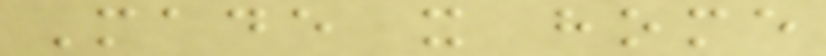Made it home
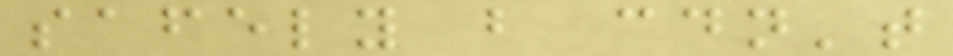safely but couldn't
